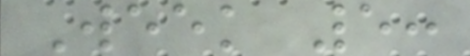Week 5:
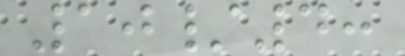10/4:
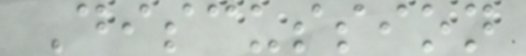Discussion
